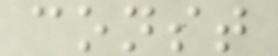const
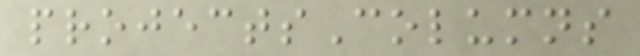projectsColumns
